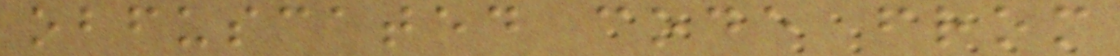obfuscated code from
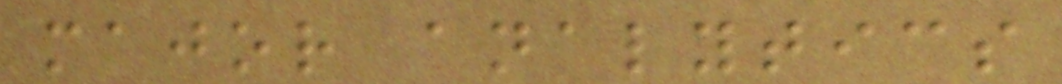major analytics
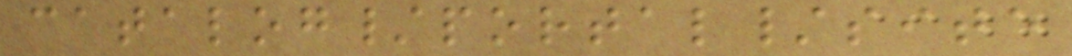catalog/portal/site
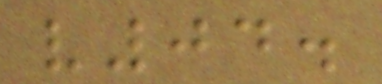v04.
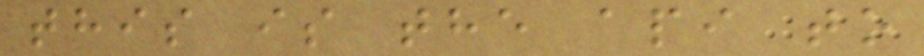this is the api to
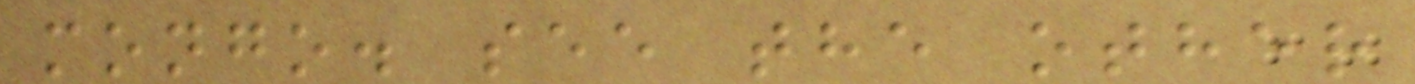mongo. see the other
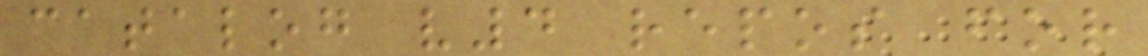catalog v4 repos for
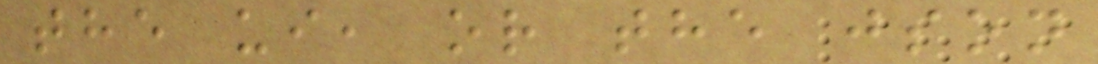the ui, or the json
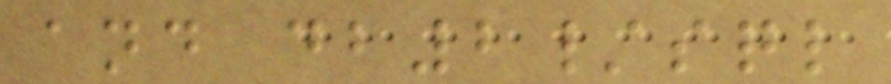and db2/sql
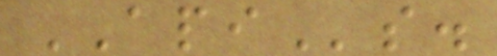APIs.
